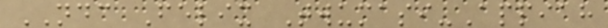NDC Felix Twumasi-Appiah
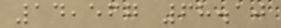14,567 68.10
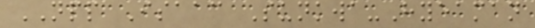NPP Isaac Sunkwa-Hyeaman
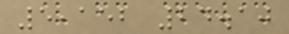5,152 24.10
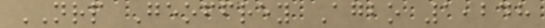NRP Geoffrey Agbo 1,248
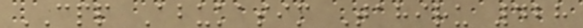CPP Abukasim Tahiru 428
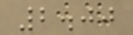2.00
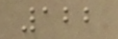122
